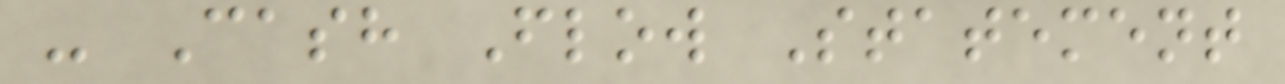- Cash Flow Statement
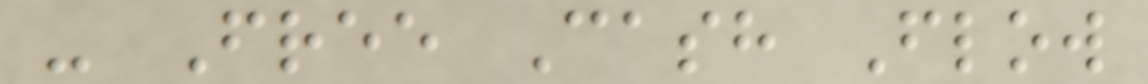- Free Cash Flow
